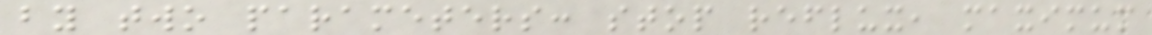by two parameters: stop reflux, maximum
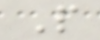P
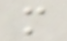m
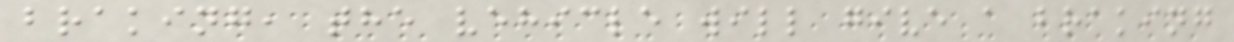braking, the vehicle will give a braking
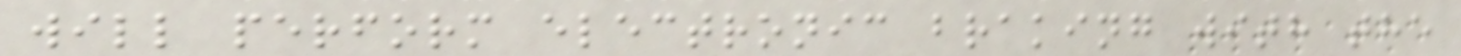will perform electronic braking with the
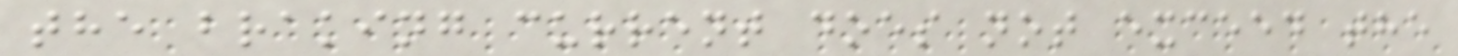the braking current does not exceed the
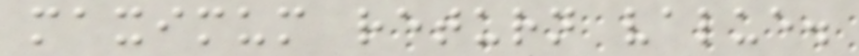maximum return value.
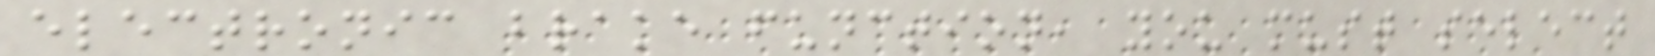electronic brake function, you must select
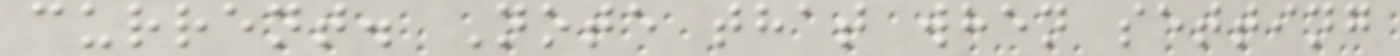current. Note that when setting
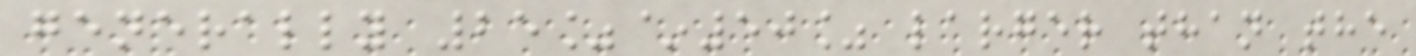generally 25%~50% larger than the
